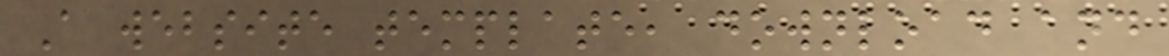A website template, download and
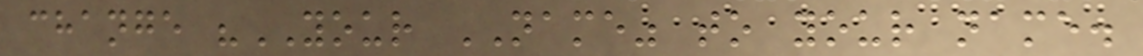change "YOUR NAME" to your name.
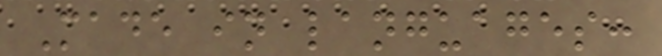Made in languages:
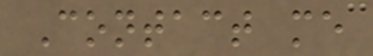Contact me
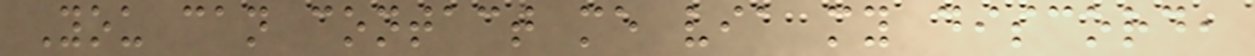You can contact me via my discord,
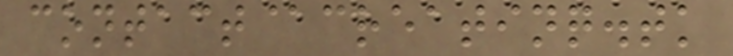contact@creatinq.tk
